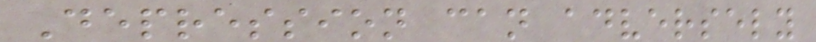Depression can adversely
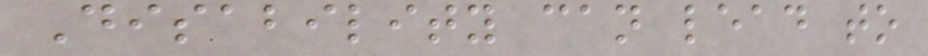Disability can lead to
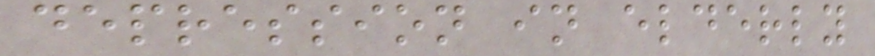depression in elderly
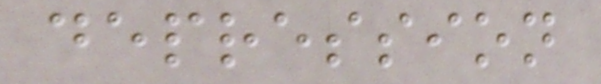depression
